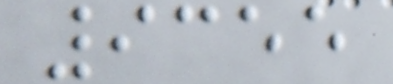9355
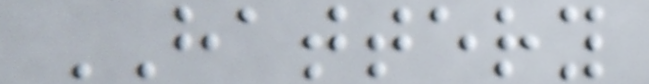HATTERY
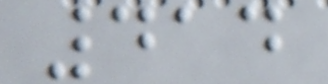414
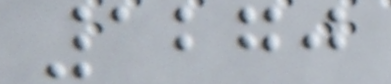1270
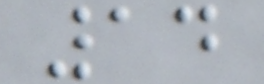14
